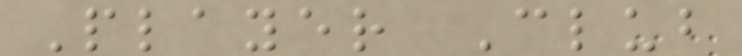Player Club
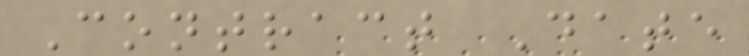Contract Date
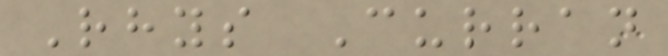Rhys Curran
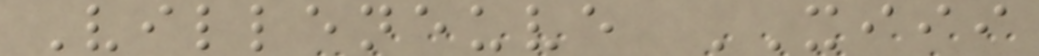Villeneuve XIII
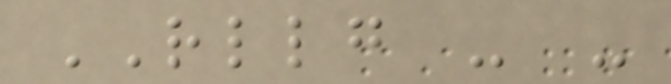RLLG - -
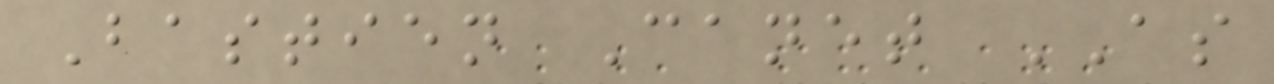Bastien Canet AS
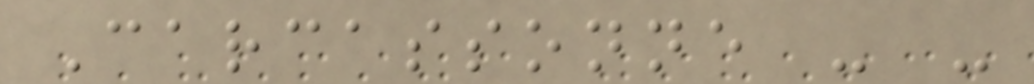Carcassonne - -
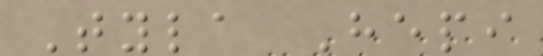Tyla Hepi
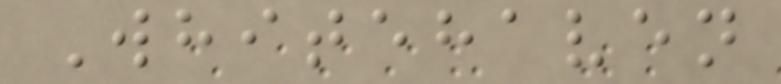Whitehaven
